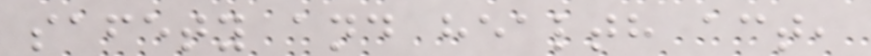safety and health act,
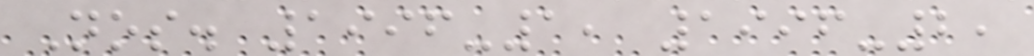Nos. 1996-1, 1996-2,
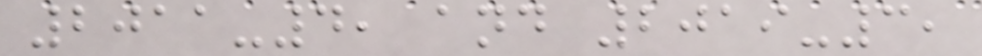2011-4, and 2019-3,
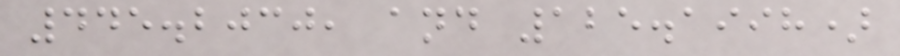445.2030, and 125.1998)
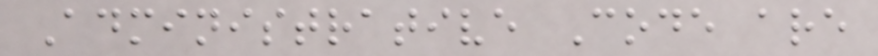Administrative Code are
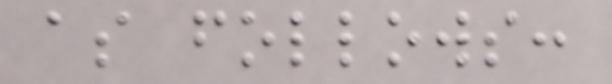as follows:
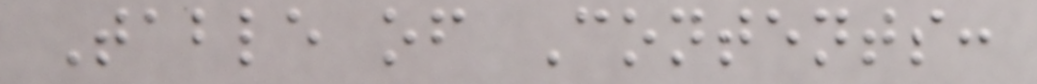Table of Contents:
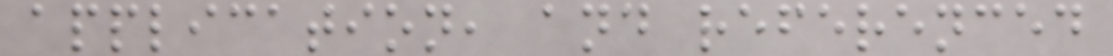application, and referenced
